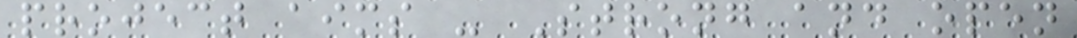project aims - Strong and open
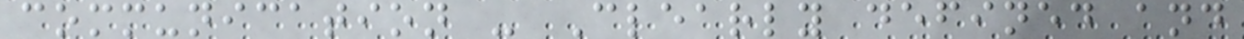communication - Clearly defined and
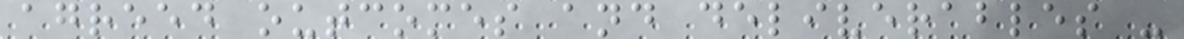agreed outcomes and deliverables -
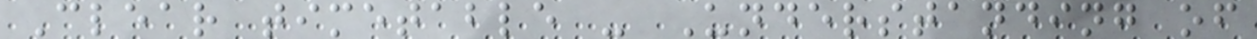Clear timetable - Understanding of
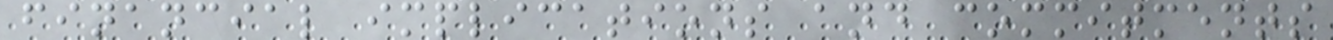financial implications and commitments
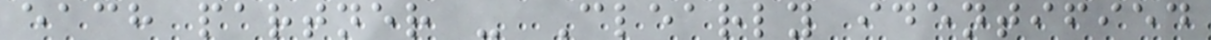each partner - Clearly identified
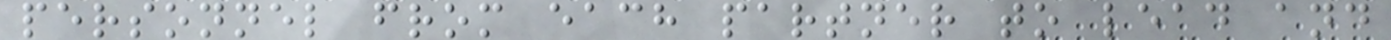personnel from each partner to lead and
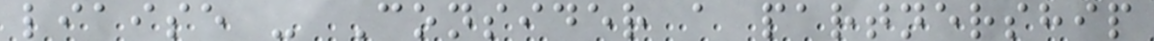liaise - Consider a partnership
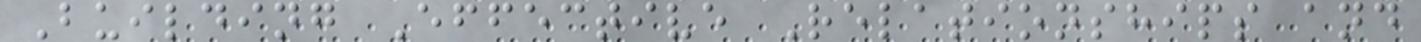Building Effective Relationships and
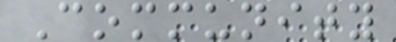Community
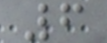6
